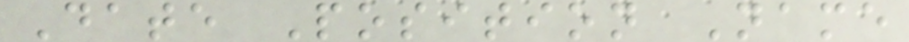Date Position Name
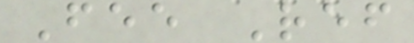Fee Ref
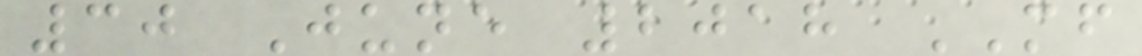30 June 2018 MF
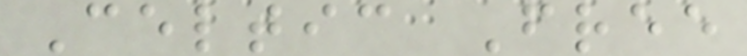Celtic Free
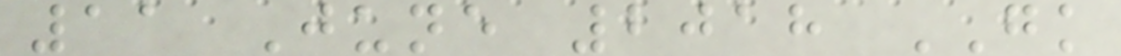11 June 2018 GK
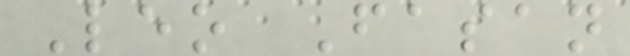Leo Fasan
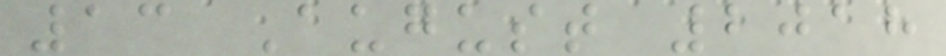13 August 2018
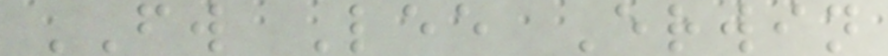FW Lee Erwin
